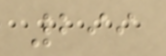299
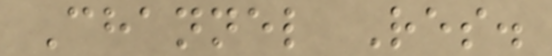Channel Res.
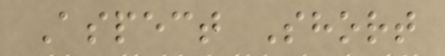Aspect Short
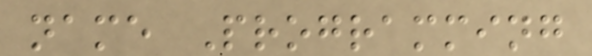name Programming
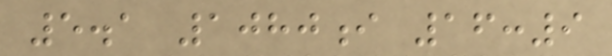5.1 1080i 16:9
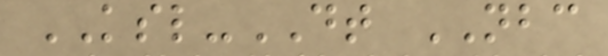KSL-DT NBC
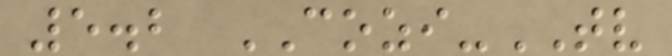5.2 COZI-TV
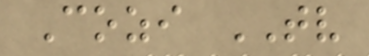Cozi TV
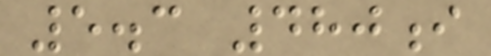5.3 480i
